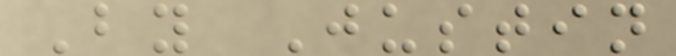By Justin
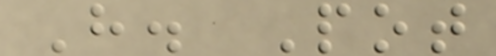H. Pot
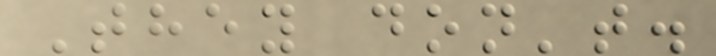They don't.
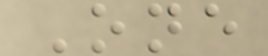One
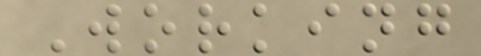Working
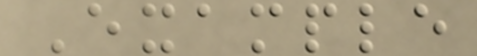Example
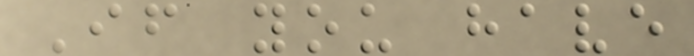If you have
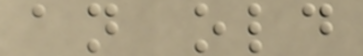an old
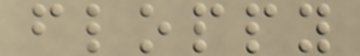floppy
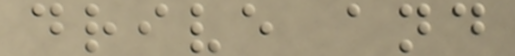drive and
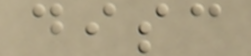disc
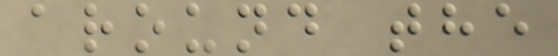around the
